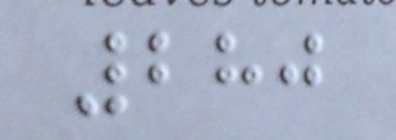280
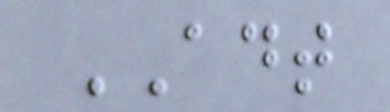ADT
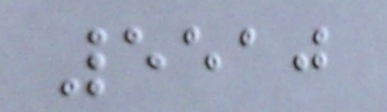5510
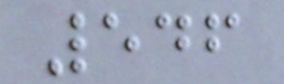546
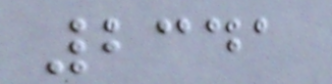2341
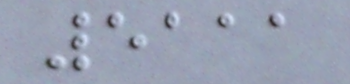5111
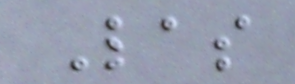Las
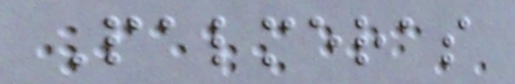Palmeras
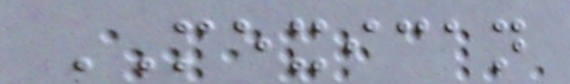MEXICAN
